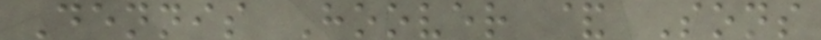Dennis Hoover & Sons
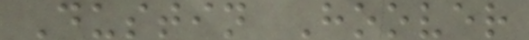Dustin Hoover
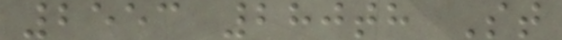2553 280th St
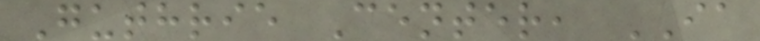Guthrie Center, IA
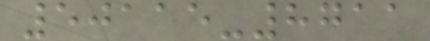50115-8711
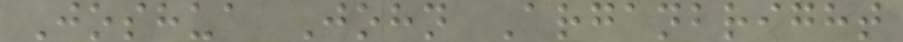Joshua John Arganbright
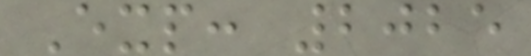Exp: 2025
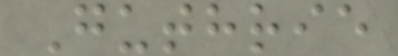Guthrie
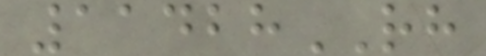11428RH
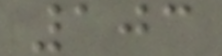103
